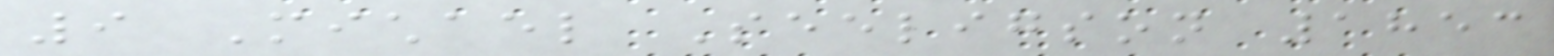9 Michael Seeligson 1853
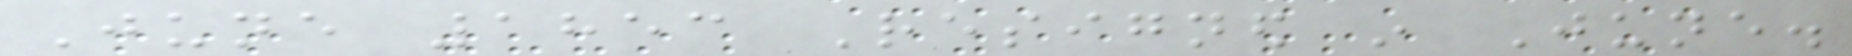June 1853 Resigned in June.
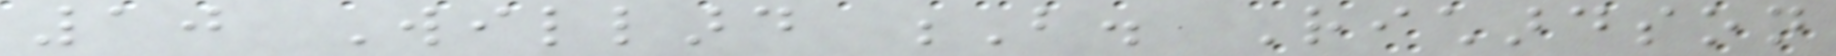10 Willard B. Richardson
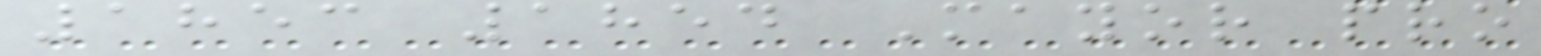1853 1854 Mayor pro
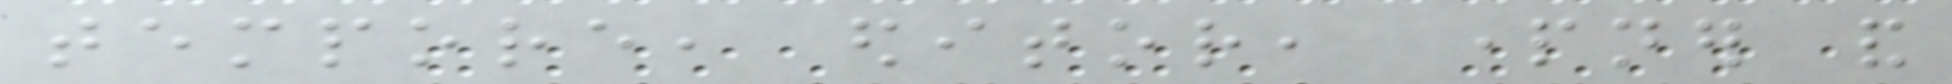tempore, editor, partner and
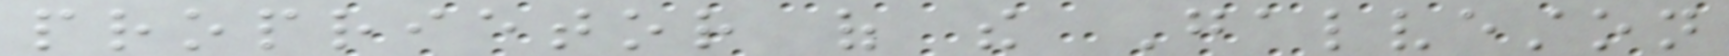proprietor of the Galveston
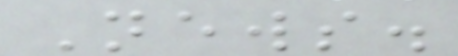News.
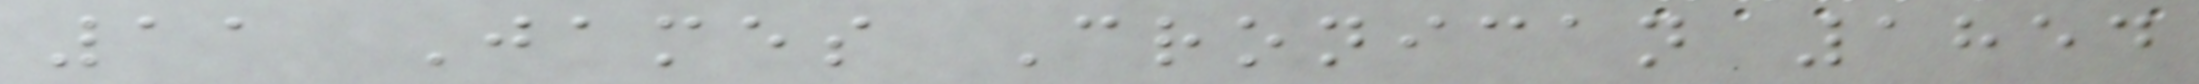11 James Cronican 1854
